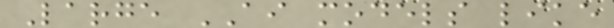Large AI models like
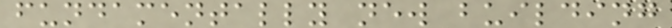fundamentally new building
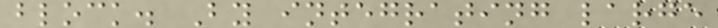block. By integrating large
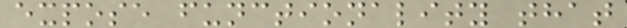expose functionality that
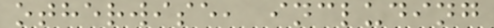otherwise, including
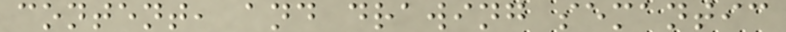content, and drawing semantic
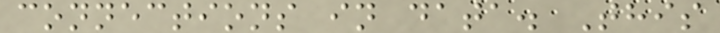connections in data. This
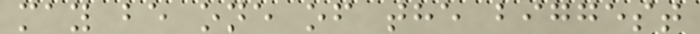may be one of the biggest
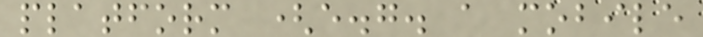platform (e.g. a mobile
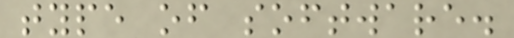type of software.
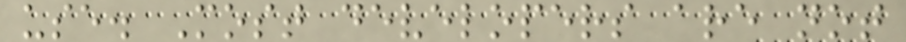use. Most developers are not
